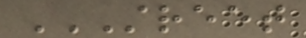STREET
